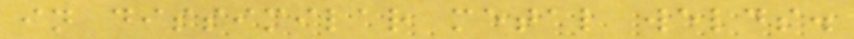in dissimilar metal welds.
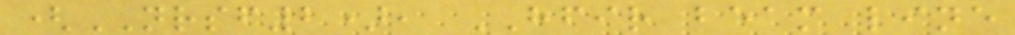(NRSF2), HFIR beam line
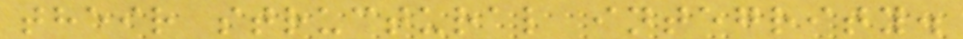their structural integrity.
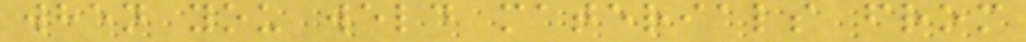when you weld materials from
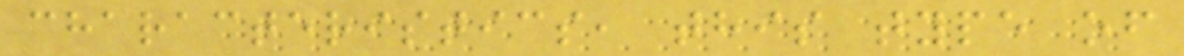characteristics, this type of
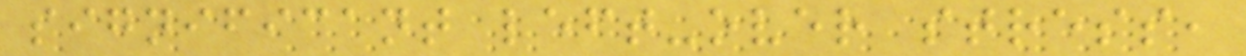significant left-over stress,
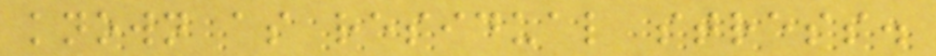known as residual stress.
